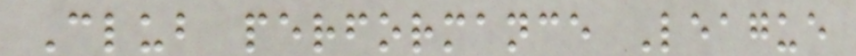Club performance League
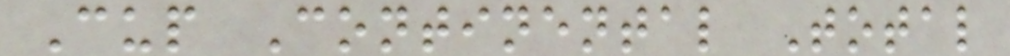Cup Continental Total
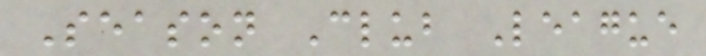Season Club League
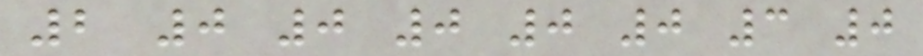2 0 0 0 0 0 3 0
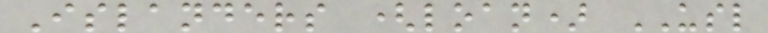Islanders (loan) USL
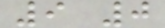9 0
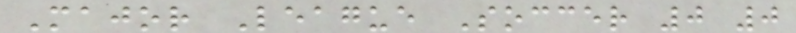Major League Soccer 0 0
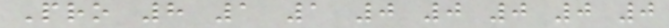Pro 8 1 1 0 0 0 0 0
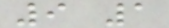9 1
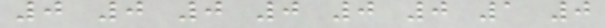0 0 0 0 0 0 1 0
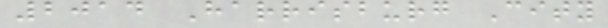2014 Harrisburg City
